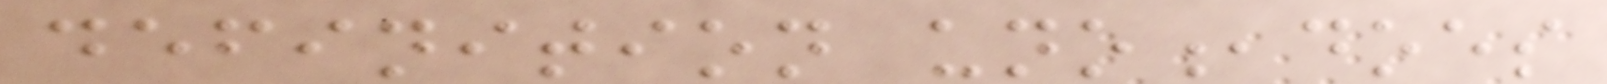definition uno,does
